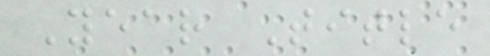Year Title
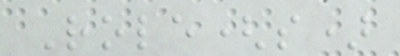Role(s)
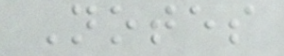Notes
